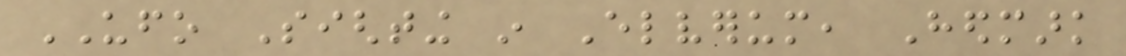UFO Sighting in Elverum, Hedmark
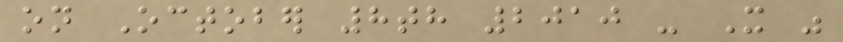on October 8th 2010 - It was
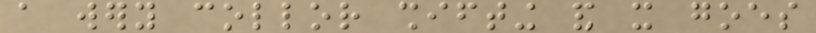a wery collor shifting and it goes
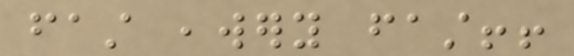fast ,wery fast!!
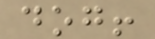dog!
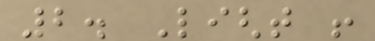2. Light !
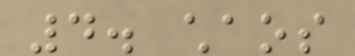4. chaos
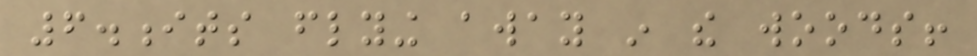6.its flying away in the woods!
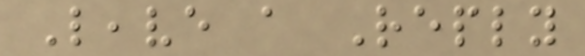Leave a Reply
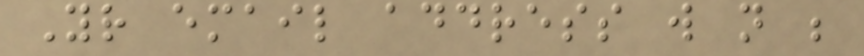Your email address will not be
